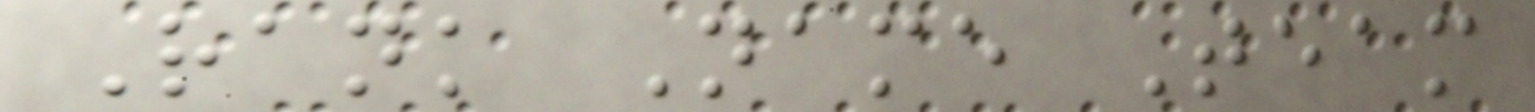Rank Name Team
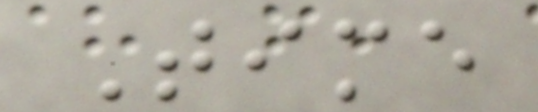Time
